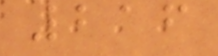216
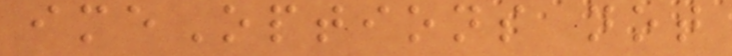imeOptions not
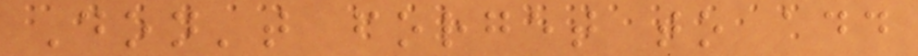Don't forget to add
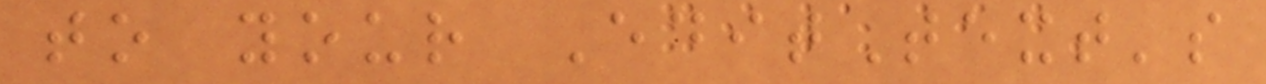to your EditText's
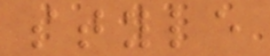style
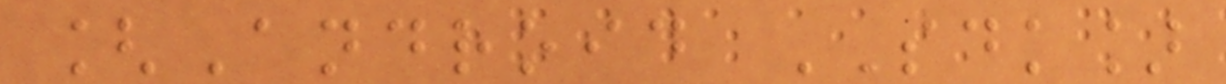[Android SDK]
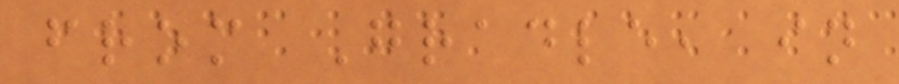from Gradle, in
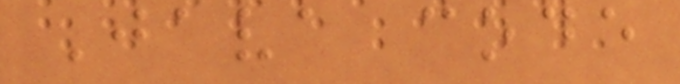Java code
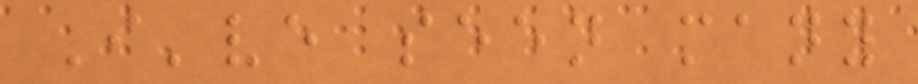I've seen many
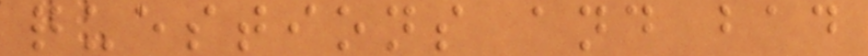questions and bad
